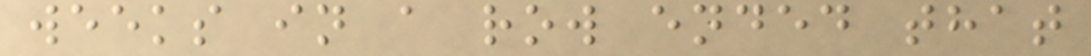weeks in a row ended that
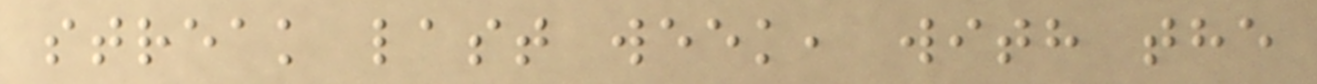streak last week, with the
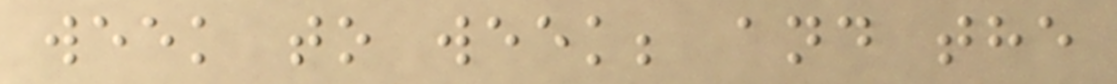week to week; and the
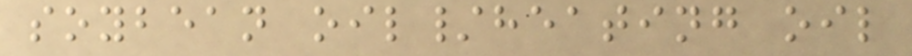soybean oil/heating oil
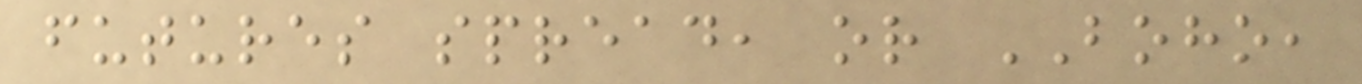futures spread, or BOHO,
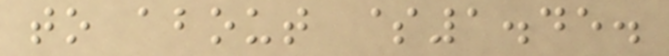to about $1.45.
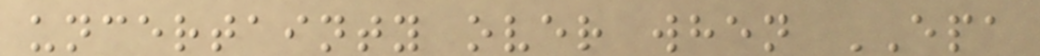uncertainty over when EPA
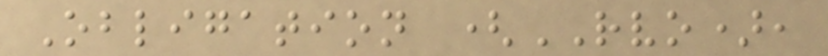Obligation (RVO),
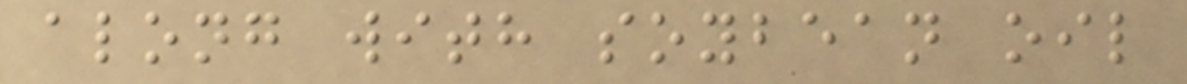along with soybean oil
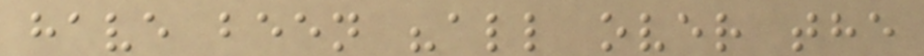have been "all over the
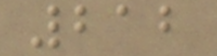212
